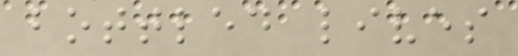bottled lives
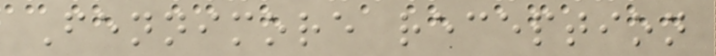Fennimore reception
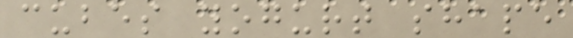cubes yogurt shape
